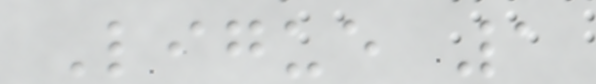Ligue 1
